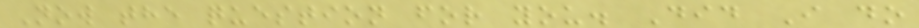Now the question for you. Did I do
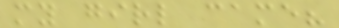my girl came?
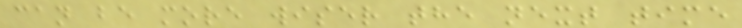can be more wiser the next time
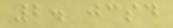2. jcsd
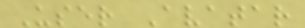User Avatar
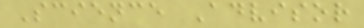Science Advisor
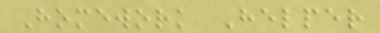Homework Helper
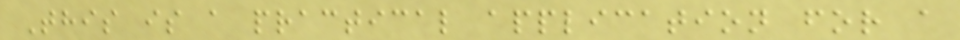This is a practical application for a
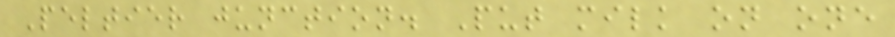Peltier junction. Put milk on one
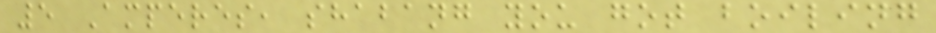5 Amperes, shabang you got boiling
